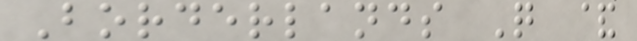Borderlands Q &
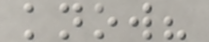know?
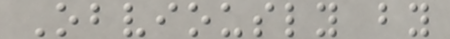Obviously by
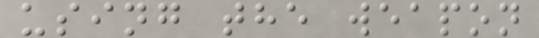using the weapon
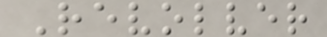Revolver
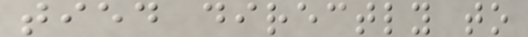tied directly to
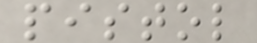pistol
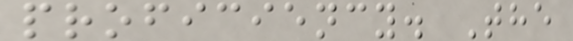proficiency. The
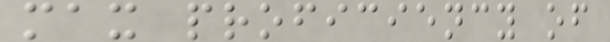max proficiency of
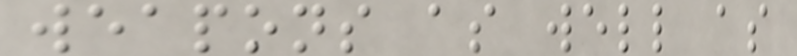weapons as well as
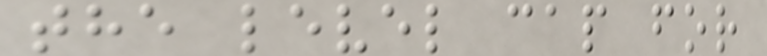the level cap for
